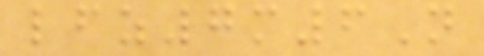lfz7m6N
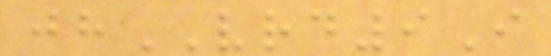jhVRD9I
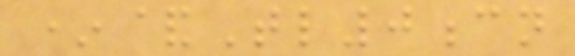*&Tl0cn
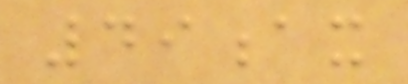49ax
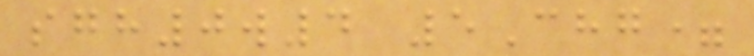sgh0w4 5Chg=
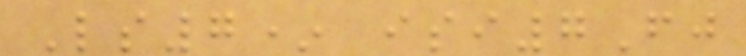Ls7* isi7Fj
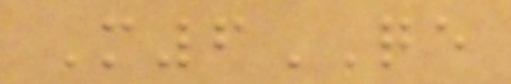M6QE
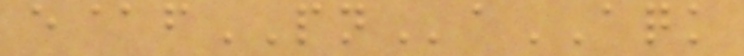e@fPNaAQK
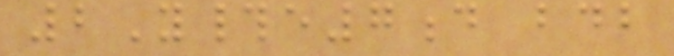2Y#e7d bdb
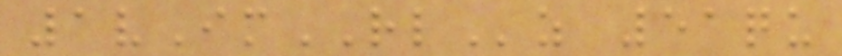1vImRLz 51qu
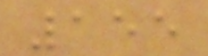155
